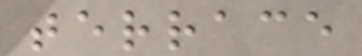terrace
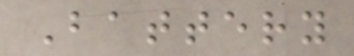Battery
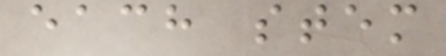each stem
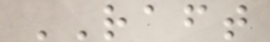RAFT
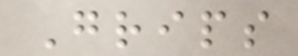Grips
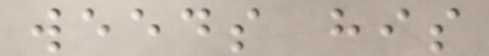weeds his
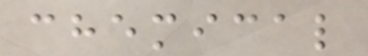chemical
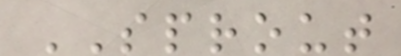SPROUT
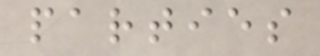parties
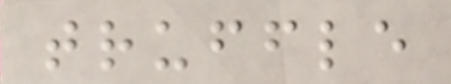truffle
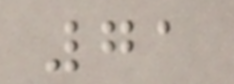71
